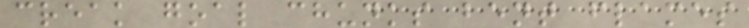creak goal chunks bent flames
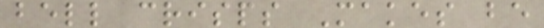bell crisps Makes be
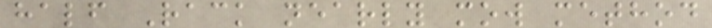half Rack nearly mow method
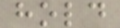hold
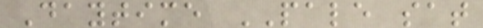Daytime PALE sat
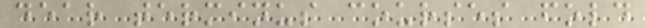dear terminus courses fold
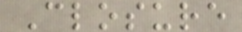Closure
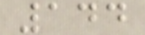144
